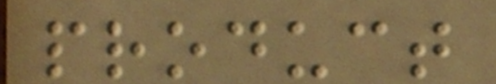product
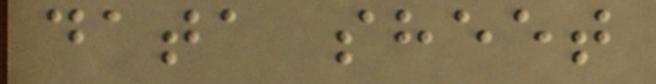data sheet
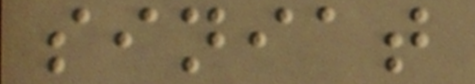siniat
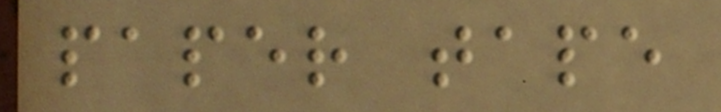paper tape
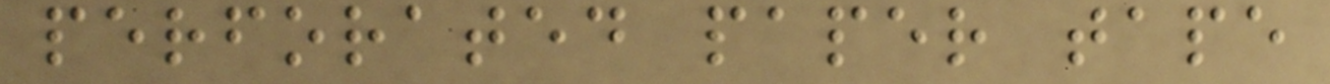perforated paper tape
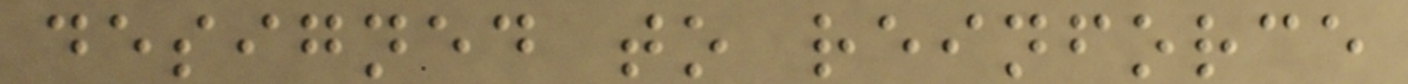designed to reinforce
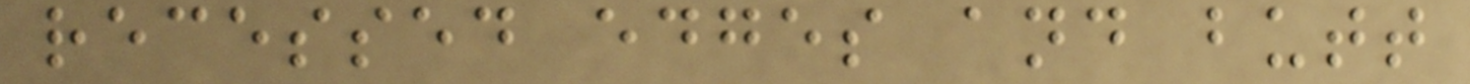recessed edges and butt
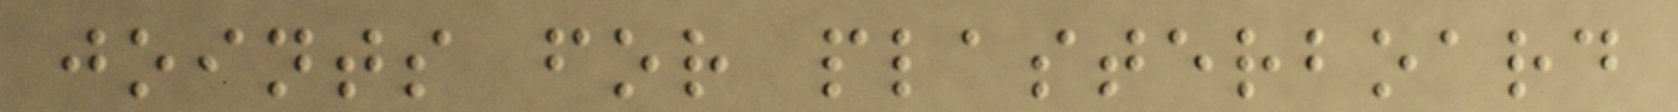joints for plasterboard
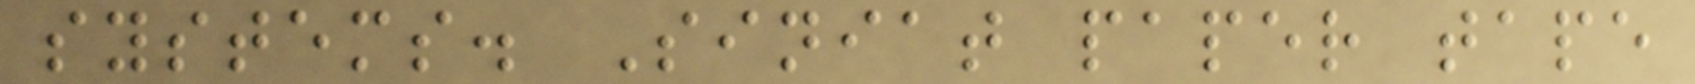systems. Siniat paper tape
